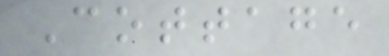Cottage
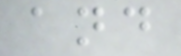and
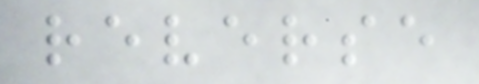reverse
